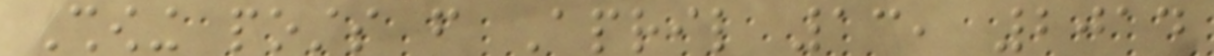Showing posts from April 13, 2014
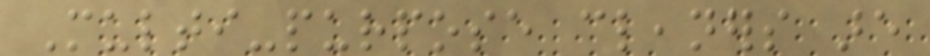Multi-purpose cleaners are
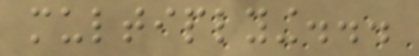multiplying...
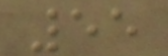55
